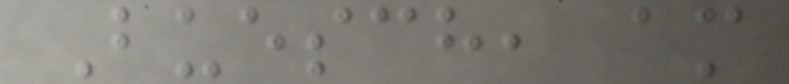Buesch, am
